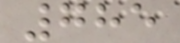785
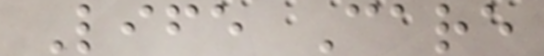Life Care
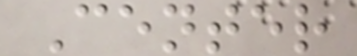Center
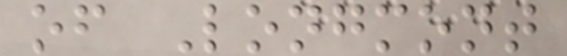of Longmont
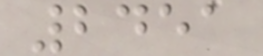2451
